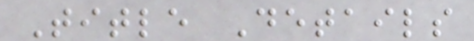Title Details
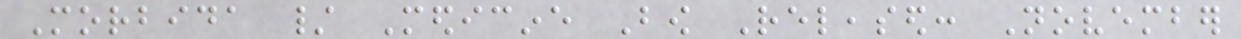Morbida / Medicine Bow Released: November
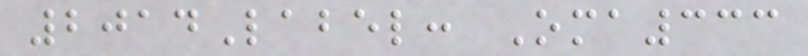2014Label: Oma333
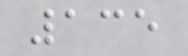135
